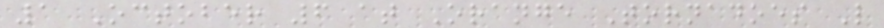1 October 6 at Orange Tornadoes L
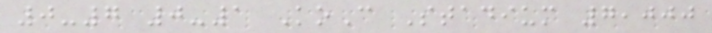0-7 0-1 KoC Stadium 7,000
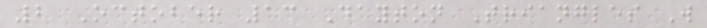2 October 13 Dayton Triangles W
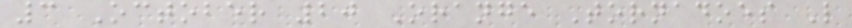3 October 20 Orange Tornadoes L
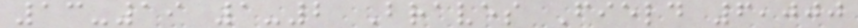13-19 1-2 Braves Field 6,000
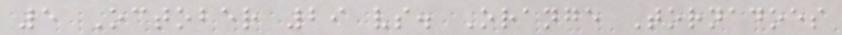5 October 29 vs. Orange Tornadoes
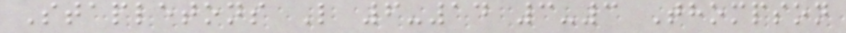Stapletons L 6-14 3-3 Thompson
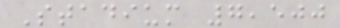Stadium 7,500
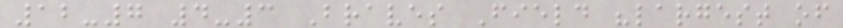12-7 4-3 Braves Field "largest of
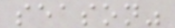season"
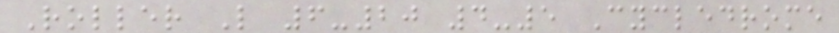Roller L 6-20 4-5 Cycledrome
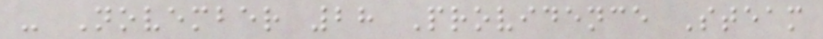- November 28 Providence Steam
